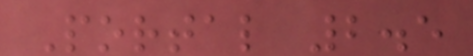Portal 2.5
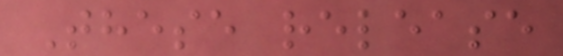These release
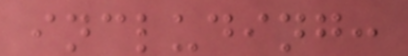including:
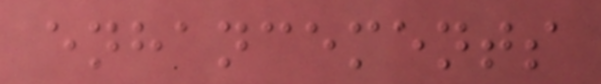enhancements
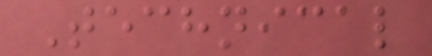Technical
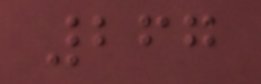267
